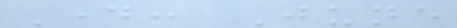Day: June
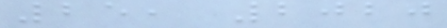25, 2020
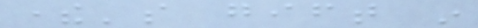there's gift in
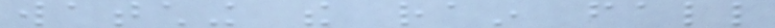watching the rain fall
